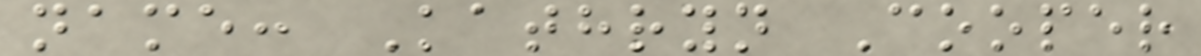name: Kathryn Cooper
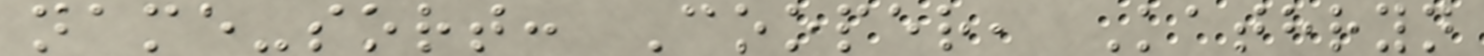name-sort: Cooper, Kathryn
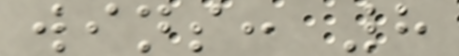wins: 8
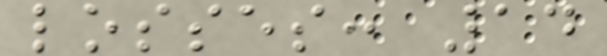losses: 14
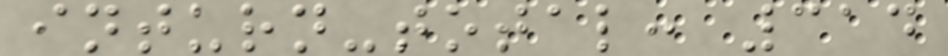inturn-total: 314
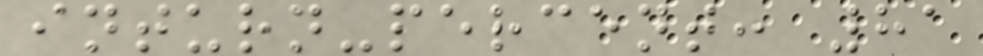inturn-percent: 81
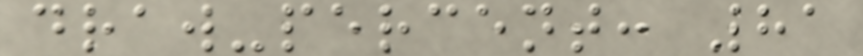draw-percent: 81
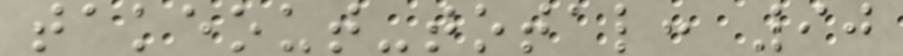takeout-total: 90
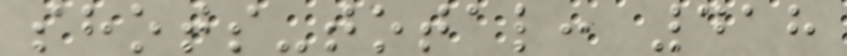shots-total: 418
